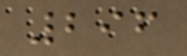296
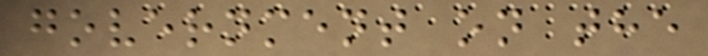government on the
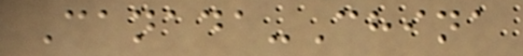Canada-China
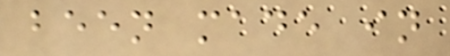been made in
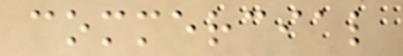commercial
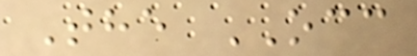The OCC
